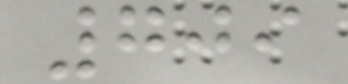709
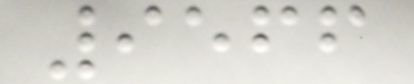9566
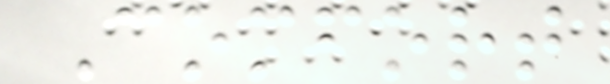Comfort
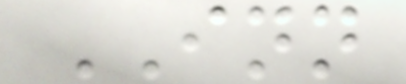INN
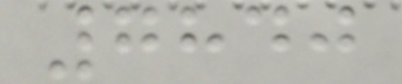7840
